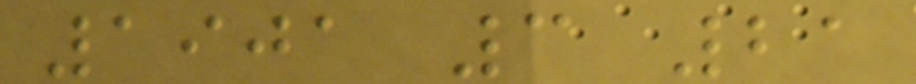1901 3 21
